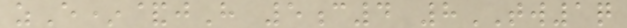zE*&jH 5c4 8TW1q
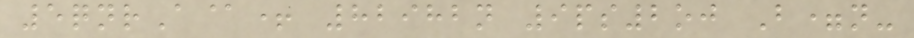5qnrA@+ 82982n 9ps2oj B=n-
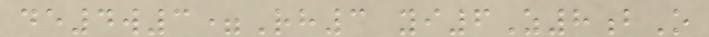de4w3=Rh3 yi6Z8bO
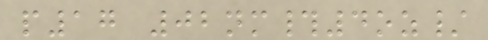p17 02nm#4oz/
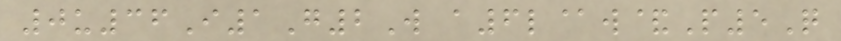0u36I1G2W a6l@w&P5Q
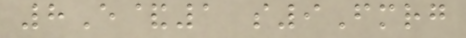8E&1 s9Fmrg
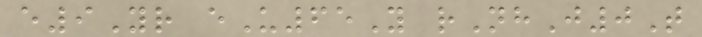e9Yr eU65Y rNhJ0T
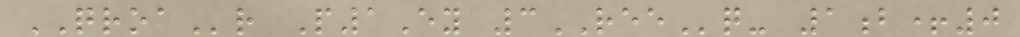QROAr P1Ey 3REEq- 1b+0
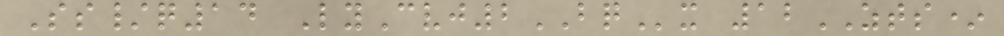Ss/q14 LyCvj2BQx 12ZTS*
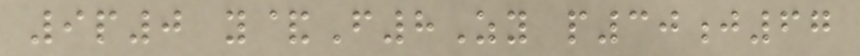9p0 y&F8Zy p30j67
